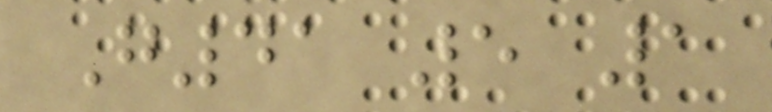G41 5 1
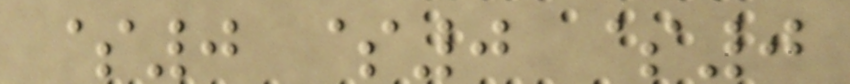$0 $0 $0
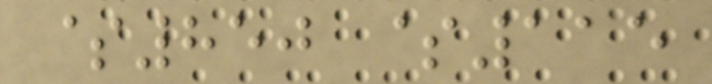$850 $115
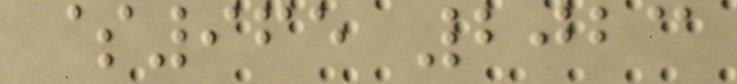$965 2023
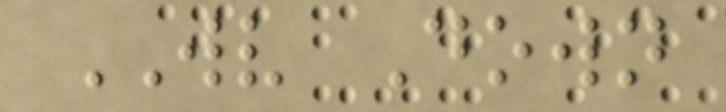WV Down
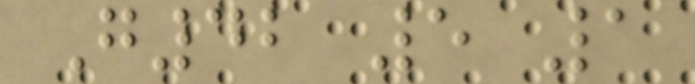G42 5 1
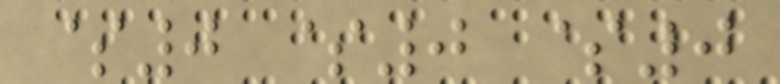$0 $0 $0
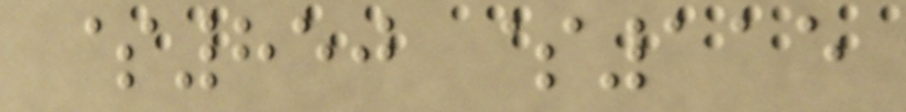$850 $115
